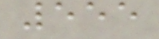555
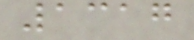1317
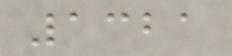1321
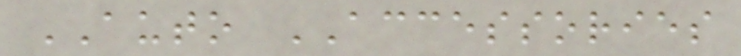AUTO ACCESSORIES
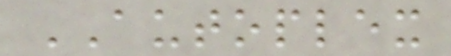AUTOPLEX
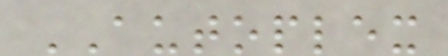AUTOPLEX
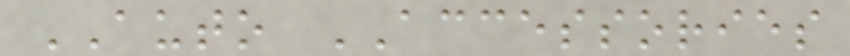AUTO ACCESSORIES
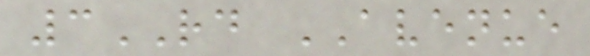3RD AVENUE
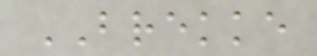BREKKE
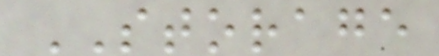STORAGE
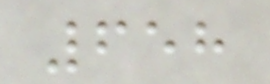658
